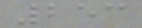253
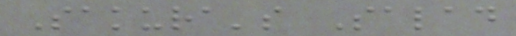Sakura's Salad
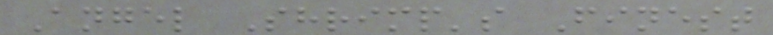Angel Shrimp's Finest
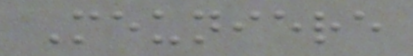Meuniere
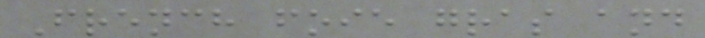French foie gras and
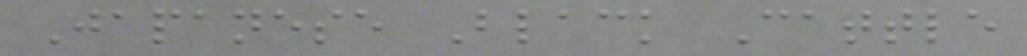Japanese Black Cattle
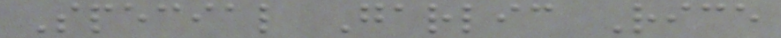Special Garlic Rice
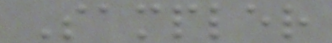Sampler
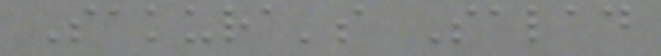Sakura's Salad
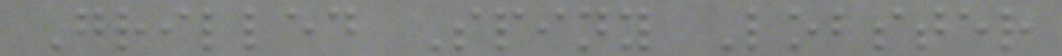Grilled Spiny Lobster
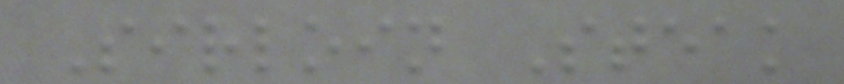Sirloin Steak
